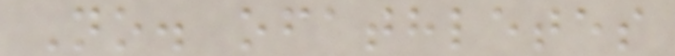No. ofathletes
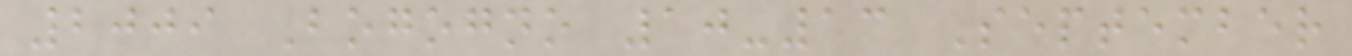2009 Bogogno 10-13 September
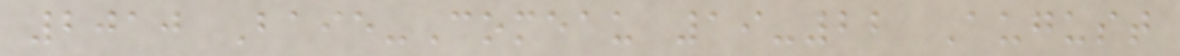2010 Baie-Comeau 19-22 August
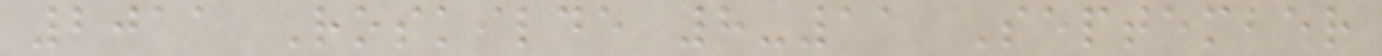2011 Roskilde 8-11 September
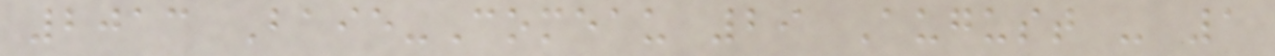2013 Baie-Comeau 29 August - 1
